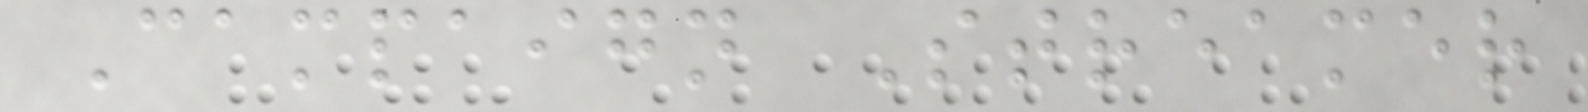Campaign Streamer
